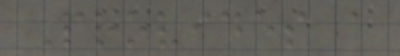Provides a
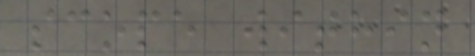scope within
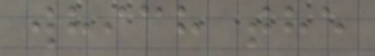which the
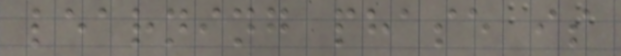learning phase is
